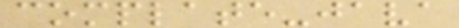complate-java
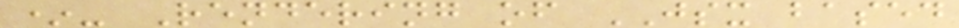*- Rendering of JSX based
